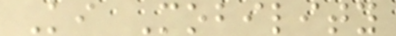Ki Mobility
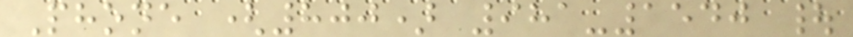Phone (800) 981-1540 |
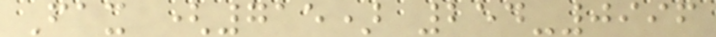Fax (715) 254-0996
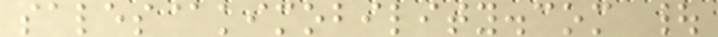sales@kimobility.com |
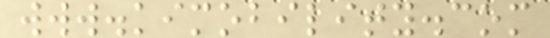www.kimobility.com
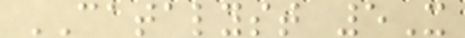CATALYST 5X
